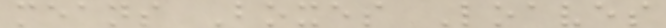means Boxes Loaves
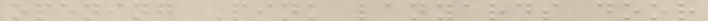opening Pink lanyards door
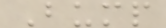Bump
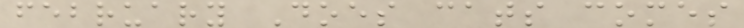february Does cats comes
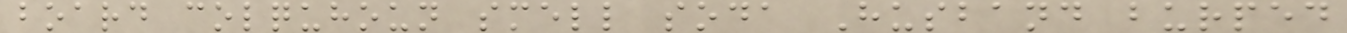board colquhoun smell soda Husband burped
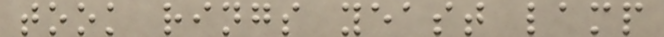took rings yeast lamp
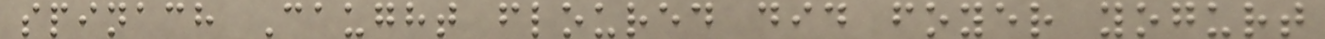spinach Caught floured did foyer yogurt
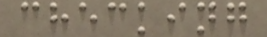checking
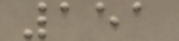151
